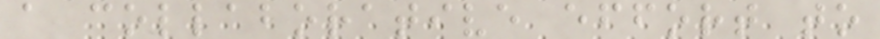a collaborative effort to
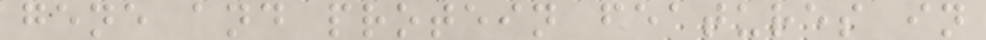gene and protein features in
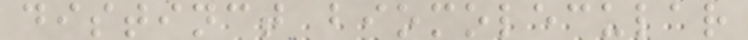distinct biomolecular
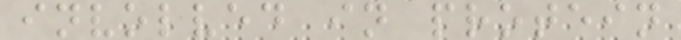involved in protein
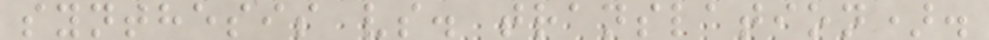synthesis vs. translation).
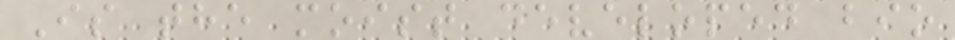Is the moist developed bio
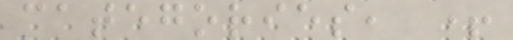categories, +
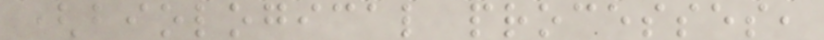(biological processes,
